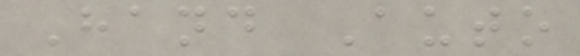Hand Auto
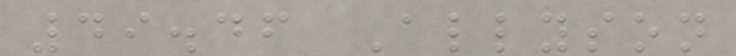49.46 Allyson
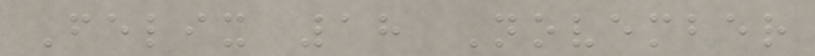Felix 18 November
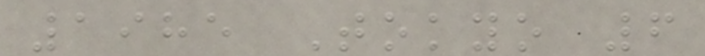1985 Tokyo 6
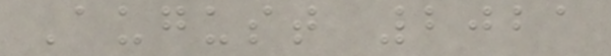August 2021
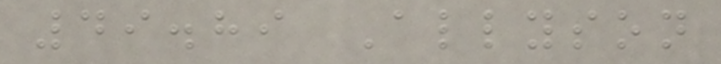49.89 Allyson
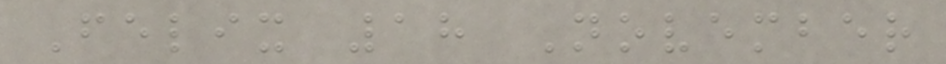Felix 18 November
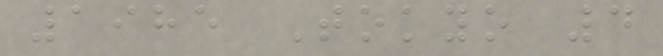1985 Tokyo 4
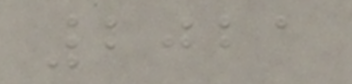2021
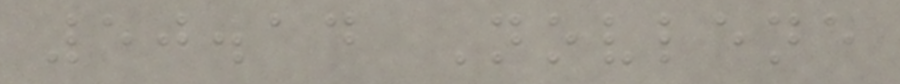50.14 Novlene
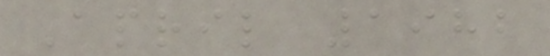April 1982
